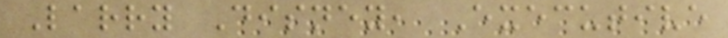Larry Disney, Executive
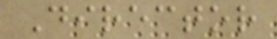Director
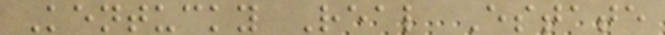Kentucky Real Estate
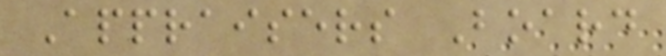Appraisers Board
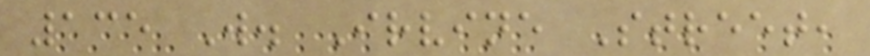135 W. Irvine Street,
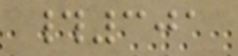#301
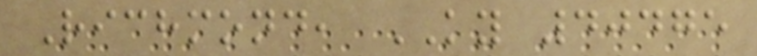Richmond, KY 40475
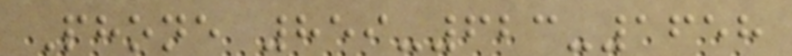Phone 859-623-1658
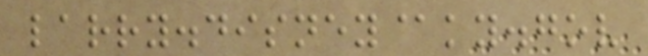larry.disney@ky.gov
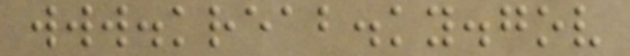www.kreab.ky.gov
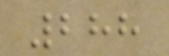288
